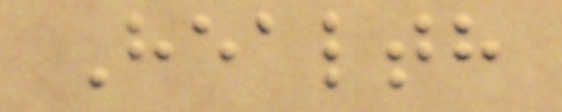Health
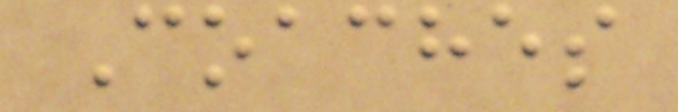Coaches
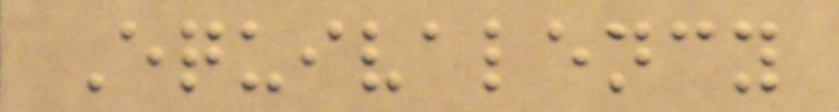Equivalency
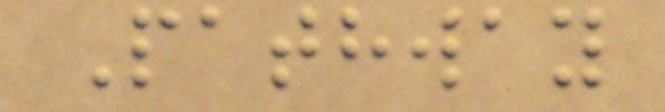Pathway
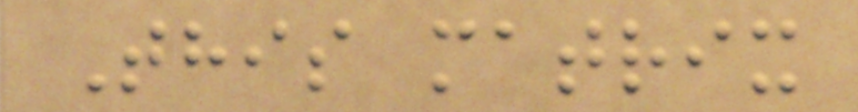This matrix
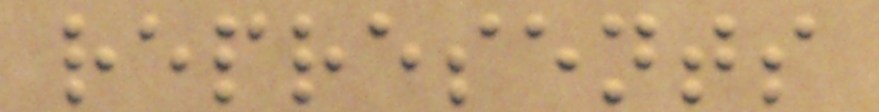represents
